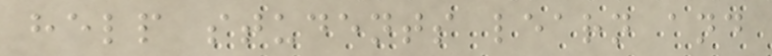help students learn and
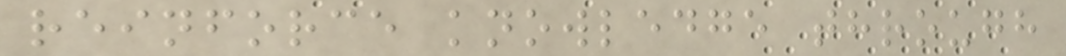reinforce knowledge through
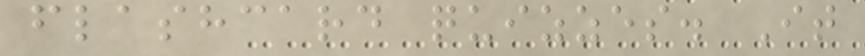flashcard quizzes. It
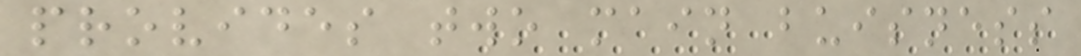provides two main buisness
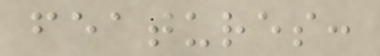features:
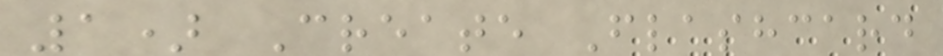1) Create Flashcard
